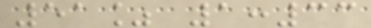51% 1:33
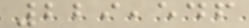229,546
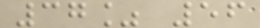37% 56
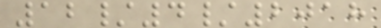12/4/2018
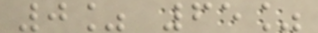0% 65%
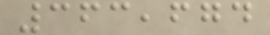363,674
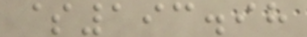$193.98
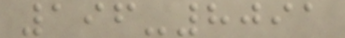196-8091
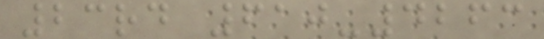23rd 610-4263
